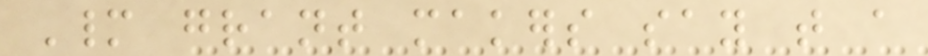Many grant makers say that a
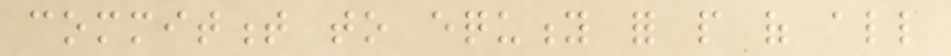commitment to equity for people of all
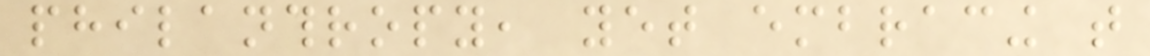philanthropy, yet embracing that
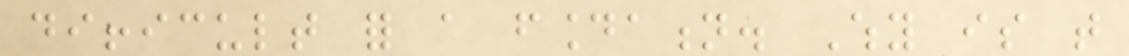difficult for a foundation. Why is that
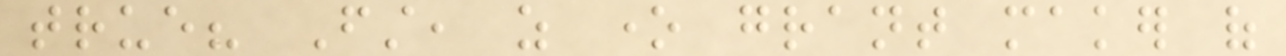true? First, as one grant maker of
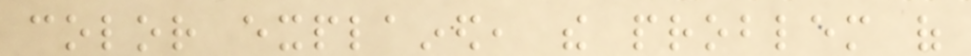color explained, the problem of
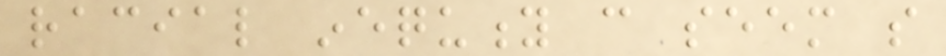racial inequity can seem so
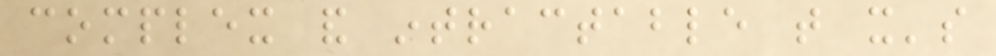complex and intractable that it's
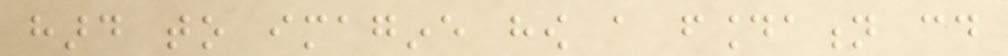hard to imagine how a foundation could
